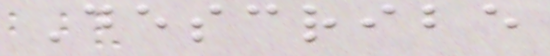Describe
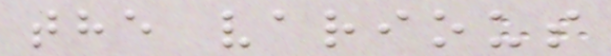the various
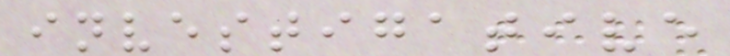investigative
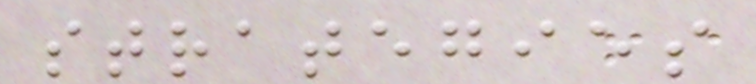strategies
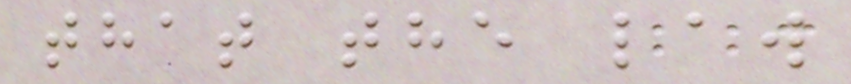that the law
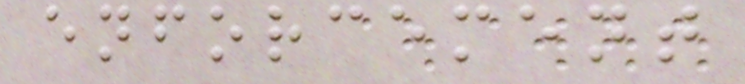enforcement
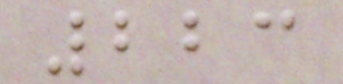223
